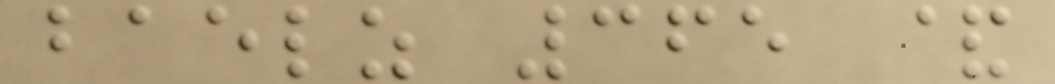baelz 365 &
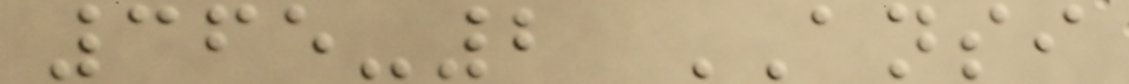365-2 ANSI
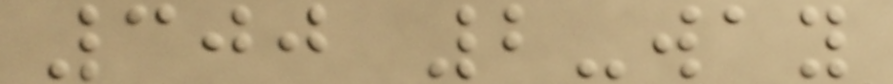300 2-way
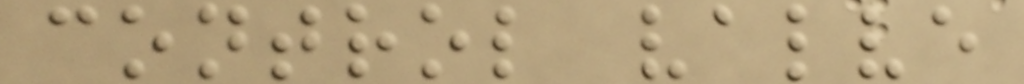control valve
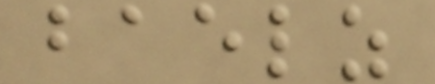baelz
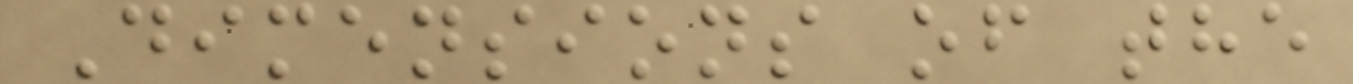Dimensions of the
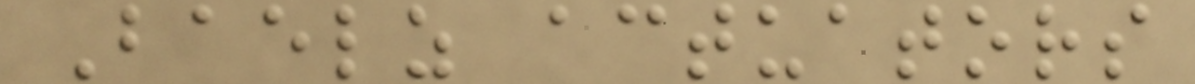Baelz actuators
